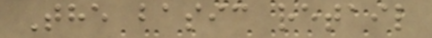The basic retail
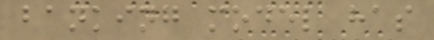banking model has
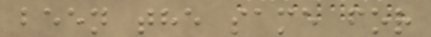been the same for
